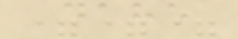===
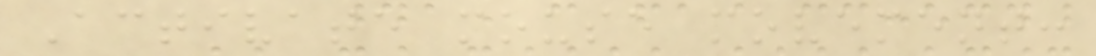Activate mouse movement:
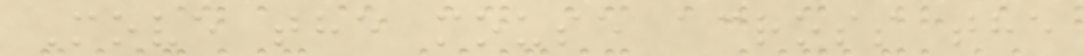Move the mouse across the
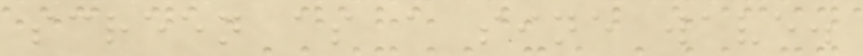screen as a sine wave.
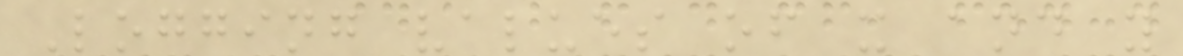Logging values of x and y
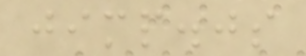jimp.js
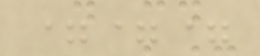===
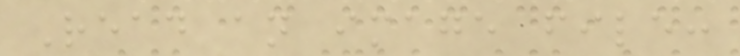Read an image file:
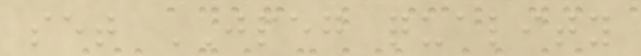set JPEG quality
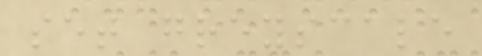set greyscale
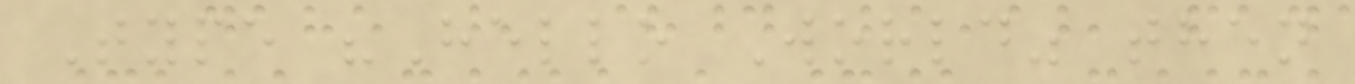Type "Hello World" then
